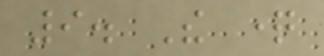9. The question
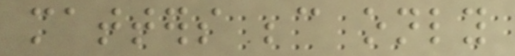matters because only
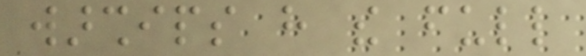warships have the full
